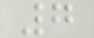7
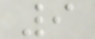9
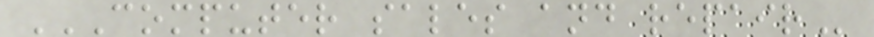COMPUTER SALES AND REPAIR
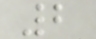2
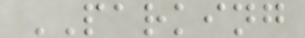PARKING
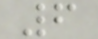6
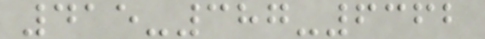415-387-6362
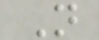N
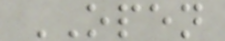OPEN
